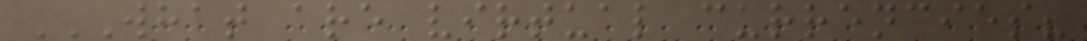WHAT ARE VIRTUAL CURRENCIES?
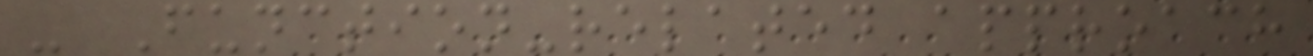- Function-related approach
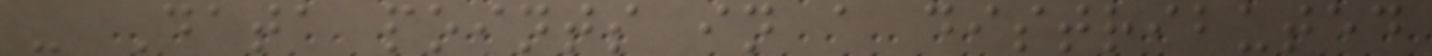- Data points in a distributed
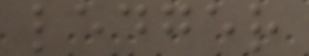ledger
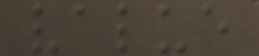value
